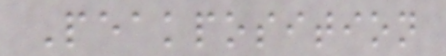Peakposition
